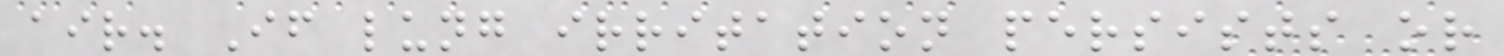air. If lung irritation persists or
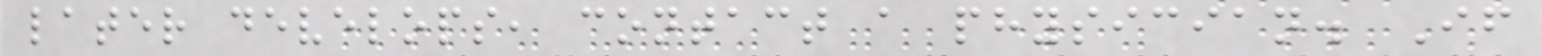later develops, contact a physician. If
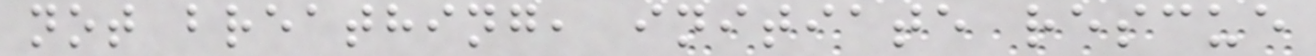not breathing, initiate rescue
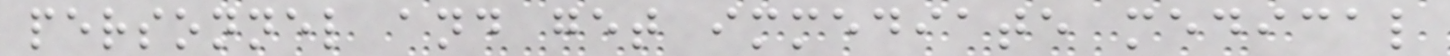personnel and get immediate medical
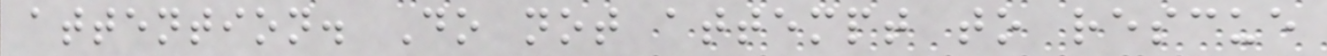attention. Do not attempt to rescue
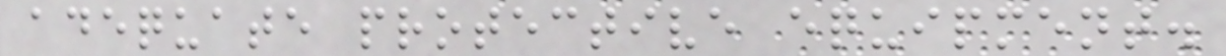adequate protective equipment.
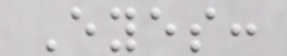Eyes:
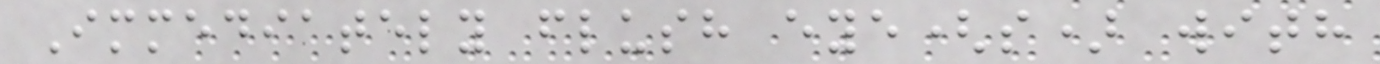Immediately flush eye(s) with
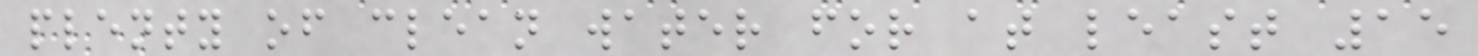plenty of clean water for at least 15
